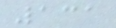131
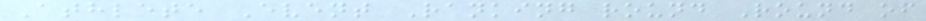Athlete Event Ranking round Round of
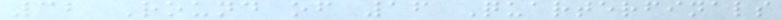32 Round of 16 Quarterfinals
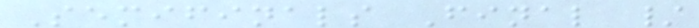Semifinals Final /
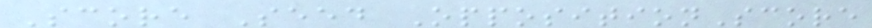Score Seed OppositionScore
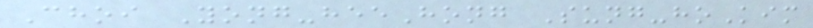Choi Yong-heeHong Sung-hoKim
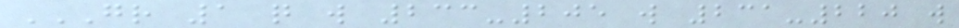GR 1 Q W 233-205 W 231-220 W
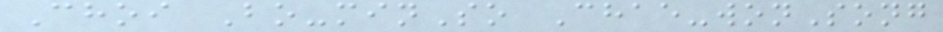Choi Bo-minSo Chae-wonSong
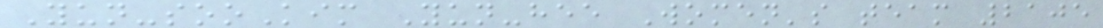Yun-sooKim Yun-hee Women's team 2105
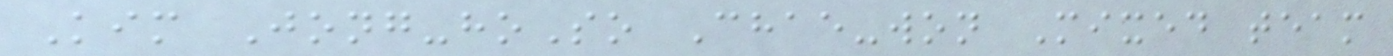Kim Jong-hoSo Chae-won Mixed team
